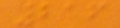216
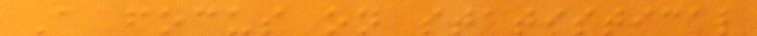A focus on statistical
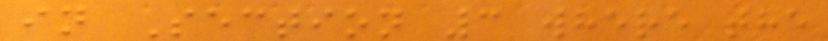in Section 3 where the
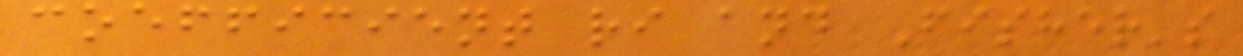coefficient ri and Fisher's
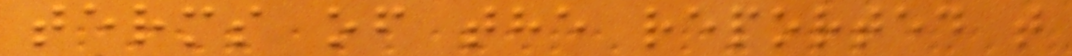terms of the reported t
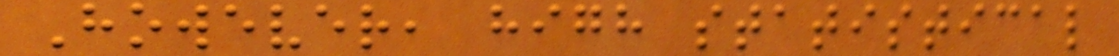However, high statistical
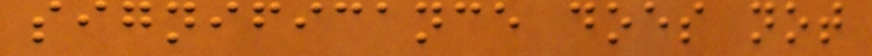significance does not
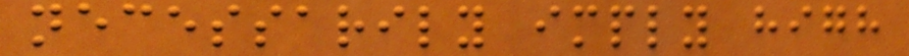necessarily imply high
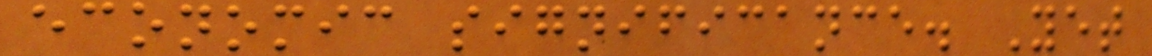economic significance. Yet
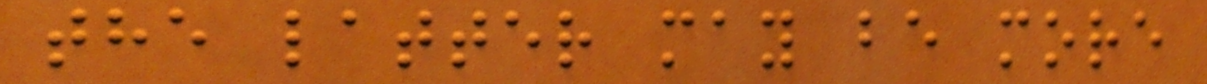the latter may be more
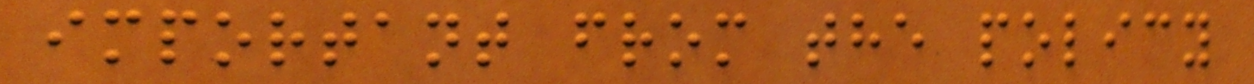important from the policy
